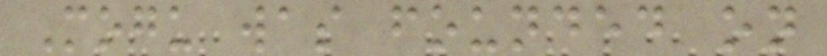Mogu was founded on
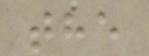the
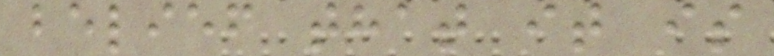belief that it is
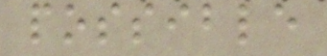possible
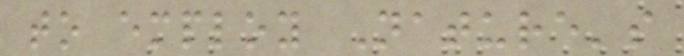to employ Nature's
